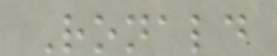Ronald
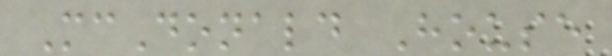McDonald House
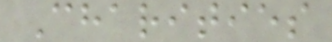Charities
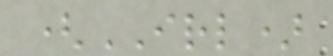(IRL)
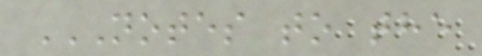NOTES TO THE
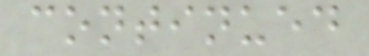continued
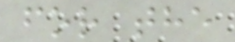for the
